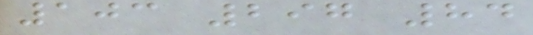103 297 84
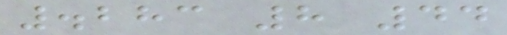.283 8 44
